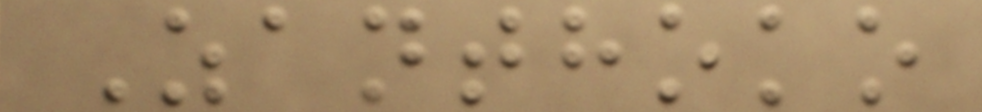Zanthoko
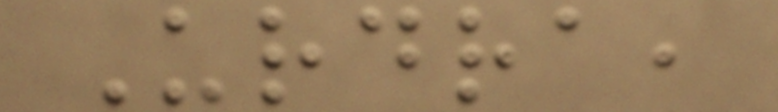Urdra,
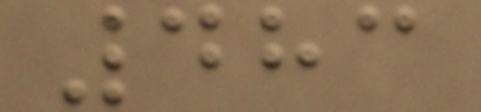483
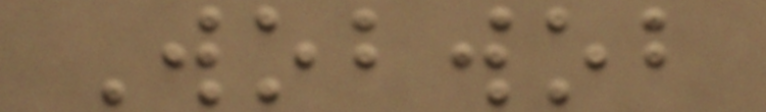Wobwob
